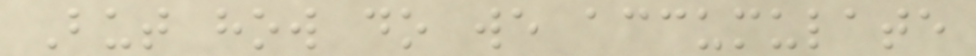But how do we accumulate
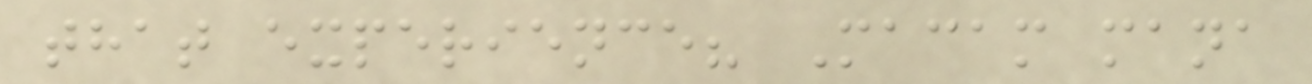that experience? Macam mana
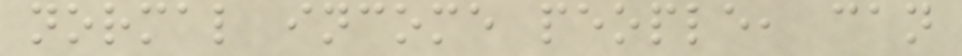normal income people, can
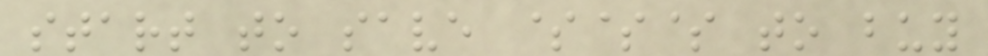start to save $$$ to buy
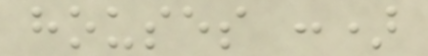houses :)
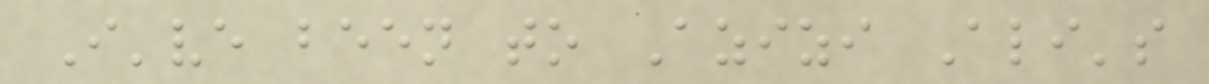I've been to Azizi Ali's
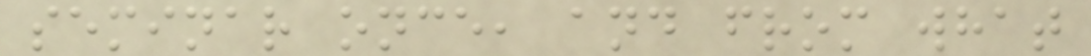seminar once, and from what
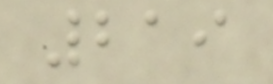219
